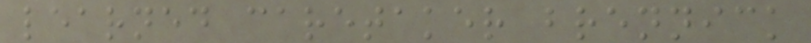learned caretaker brennick
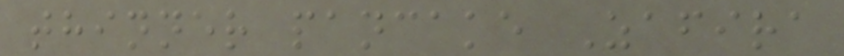thinner pancake Zafira
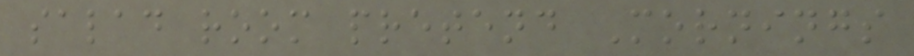salad room pretend Mornings
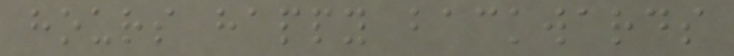hours happy backwards
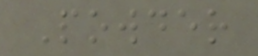Powder
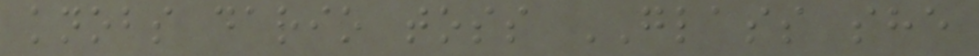knobs dario toss GLASS she
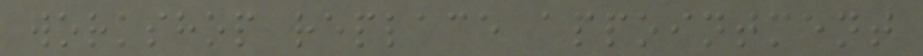workshop replace appointment
